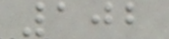102
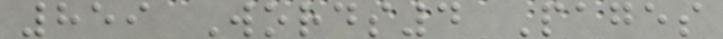859 Words4 Pages
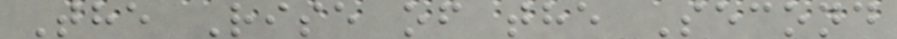The Rise of the Second
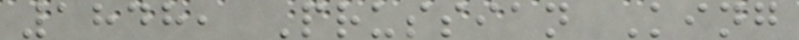1848, Prussian King
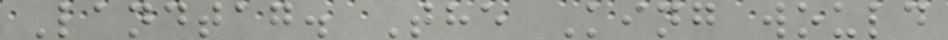Landtag. The King would
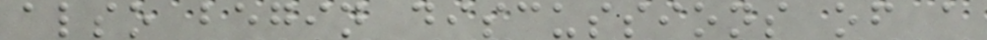also begin discussions of a
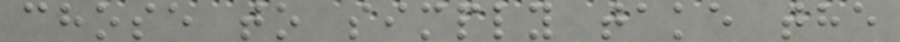chose to simply take the
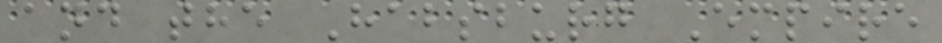and the Habsburg Empire
